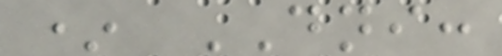* DNI:
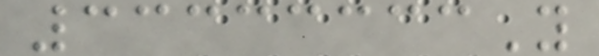33333333Y
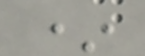*
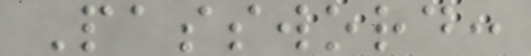Password:
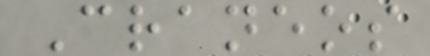Craneos
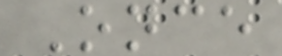Once
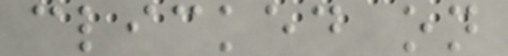clicked on
